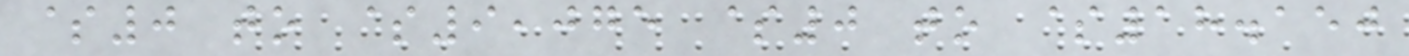$0 to $9,075 $0 to $18.150
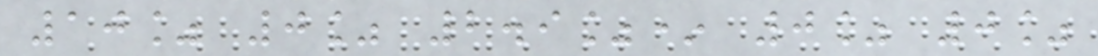10% 0% 2.9%* 0% 0%
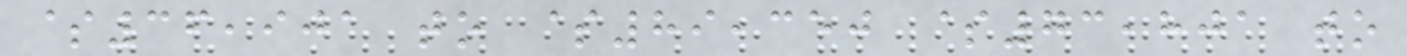$36,901 to $89,350 $73,801 to
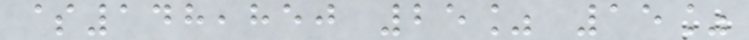$148,850 25% 15%
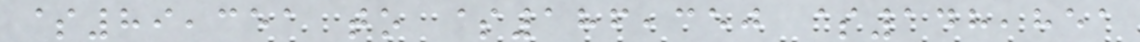$89,351 to $186,350 $148,851
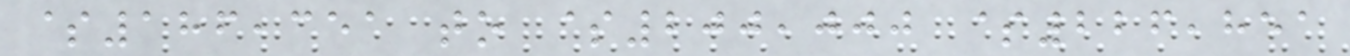$186,351 to $200,000 $226,851
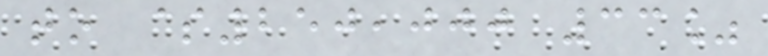to $250,000 33%
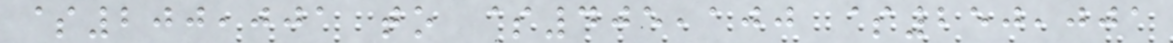$200,001 to $405,100 $250,001
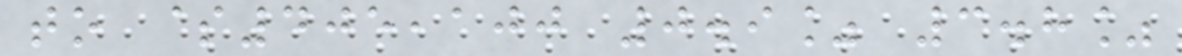to $405,100 0.9% 3.8%
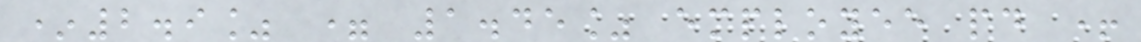*2.9% = 1.45% employee paid +
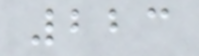223
